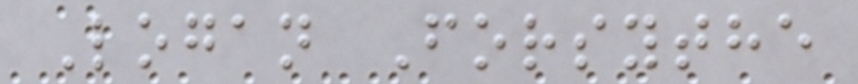Logan Forsythe
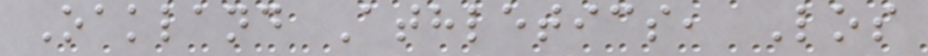Oakland Athletics, Los
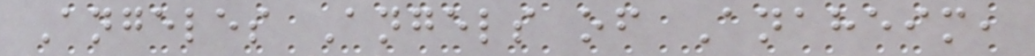Angeles Angels of Anaheim,
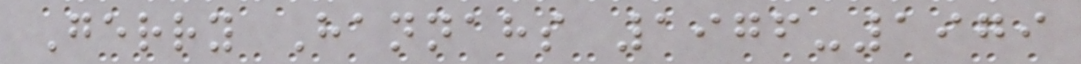Gerry Hannahs 1976-1979
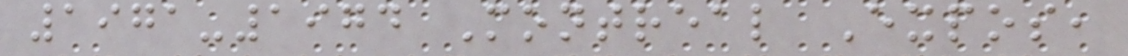1971-1974 Montreal Expos,
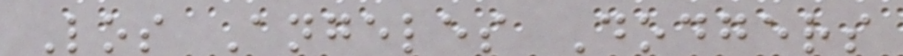Los Angeles Dodgers
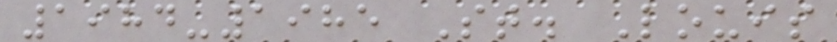1984-1985 St. Louis
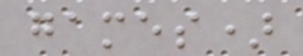games)
